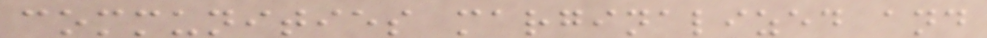communities marginalized and
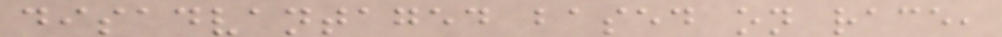disadvantaged based on race,
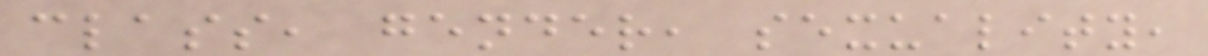class, gender, sexuality,
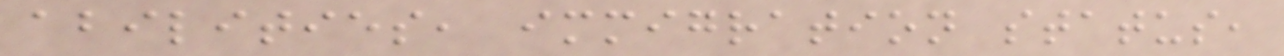abilities, immigration status,
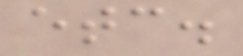etc.
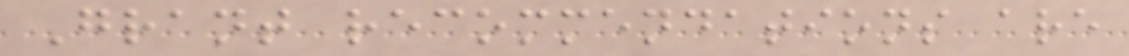Grant recommendations are
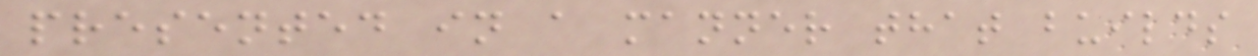presented in a manner that builds
